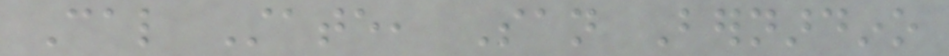Cal State, San Bernardino
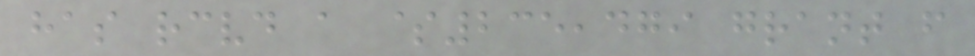has received a $235,479 grant from
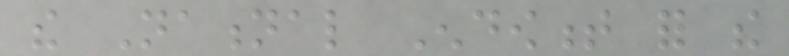the National Endowment for the
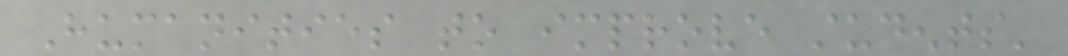Humanities to improve students'
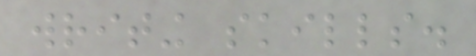writing skills.
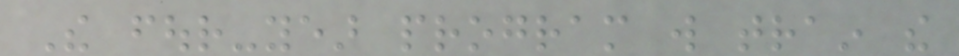The four-year program will train the
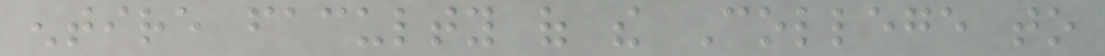entire faculty of the College to
